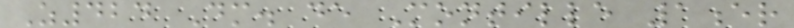Z424 Dm. de Montille 1er
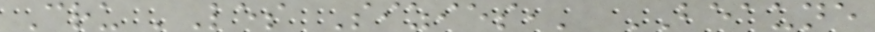Cru 'Les Sizies,' BEAUNE
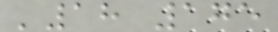'18 175
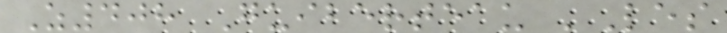Z408 Guiberteau 'Les
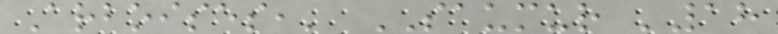Arboises,' SAUMUR '18
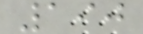190
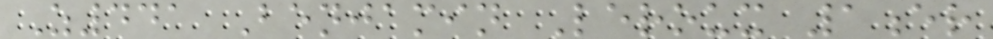Z441 Benjamin Leroux 1er
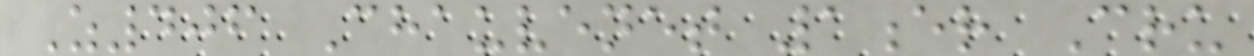Z406 Chauvenet 1er Cru
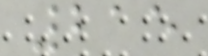215
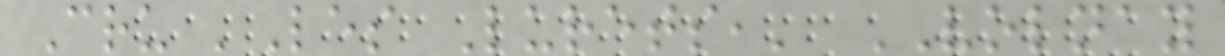Cru 'Les Lurets,' VOLNAY
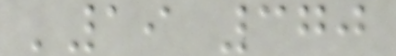'19 370
